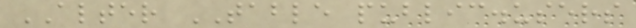ALTER TABLE public.users
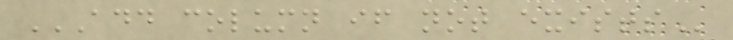ADD COLUMN IF NOT EXISTS
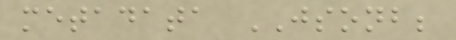metadata JSONB;
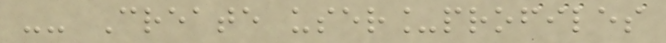-- Create user_profiles
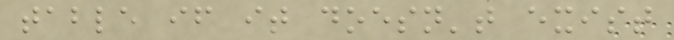table if it doesn't exist
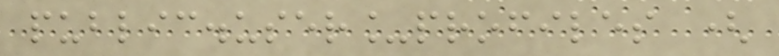public.user_profiles (
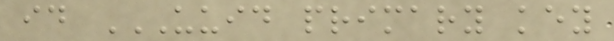id UUID PRIMARY KEY
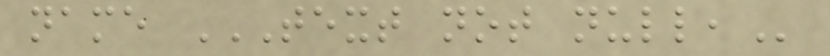name TEXT NOT NULL,
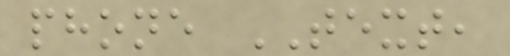phone TEXT,
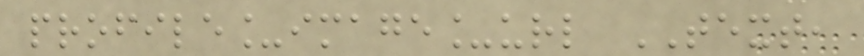profile_image_url TEXT,
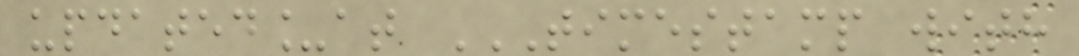updated_at TIMESTAMP WITH
